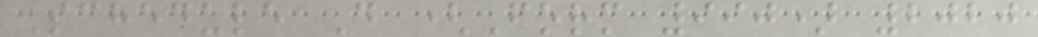Schedule D (Form 990) 2020
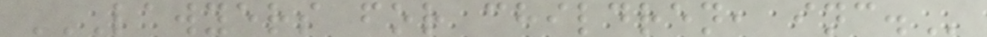LAWYERS FOR CHILDREN, INC.
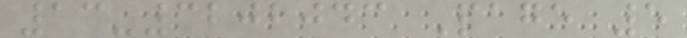13-3202043 Page 5
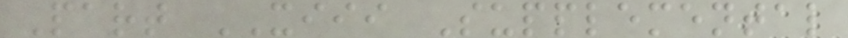Part XIII Supplemental
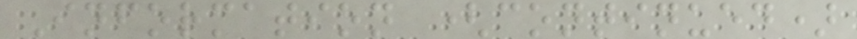Information (continued)
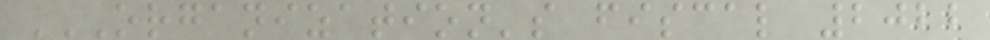ORGANIZATION'S FISCAL 2022
